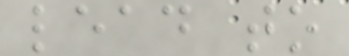lead to
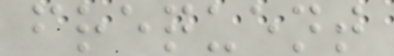frequent
